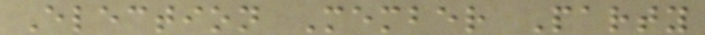Election Member Party
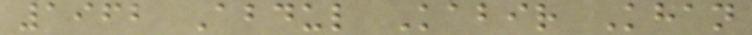1962 Abdul Kabir Khan
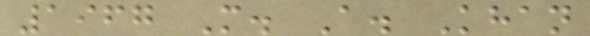1967 M. A. Khan
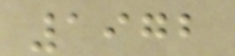1972
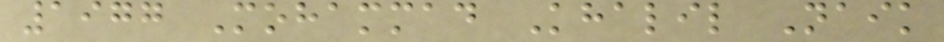1977 Mohammad Khalil Naik
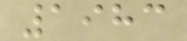1983
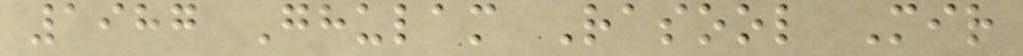1987 Ghulam Rasool Mir
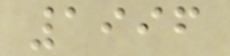1996
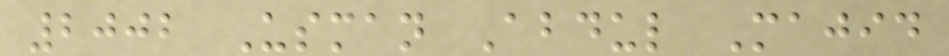2002 Usman Abdul Majid
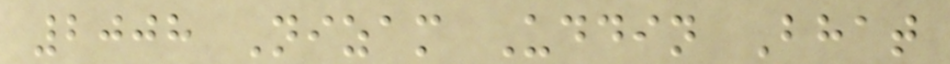2008 Nizam Uddin Bhat
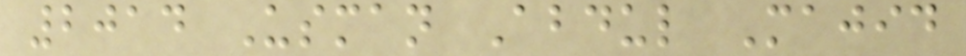2014 Usman Abdul Majid
